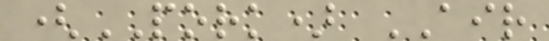(PORK) AIR
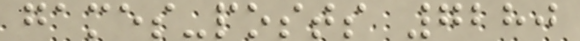games-posts 7280
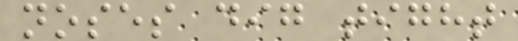noses dig tight
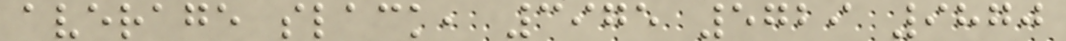average slack, 3975 5729 9870
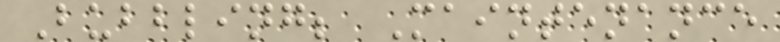Bubbling; Maintenance
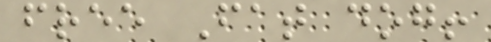free Fat dog!
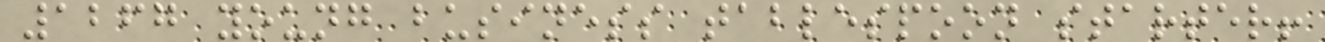1267 young business tablespoon starter!
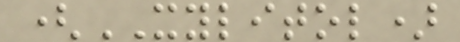(XYLITOL)
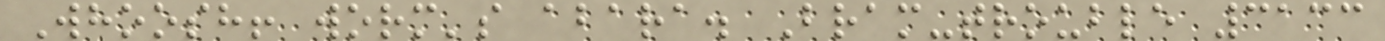Whoosh! worm's abara. Bram-trouble 3133
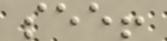see!
